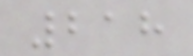218
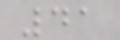41
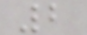2
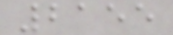2155
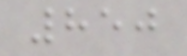850
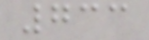733
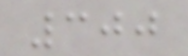300
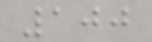100
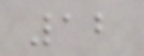12
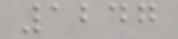1247
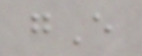gE
